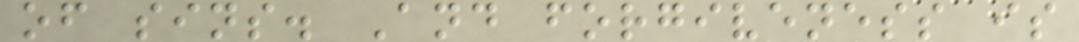of sins. And forgiveness is
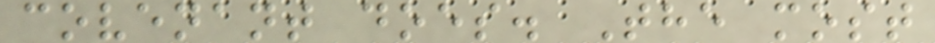covenant does. The most
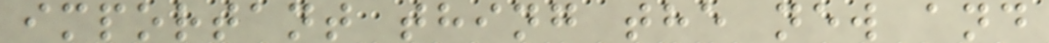important thing the new and
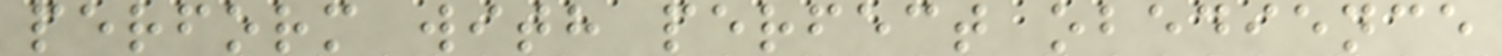perform with perfect obedience
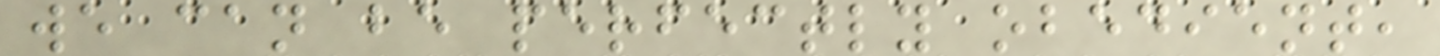we can be perfectly obedient,
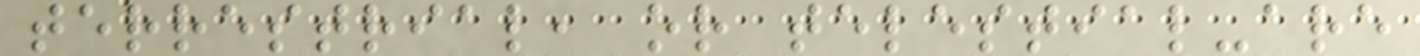terrestrial, or telestial-are
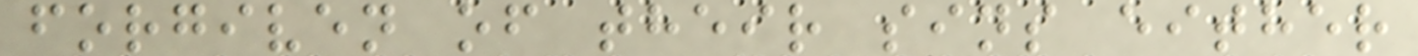forgiven of their sins either
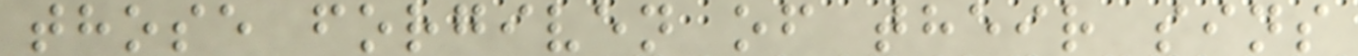those forgiven of their sins
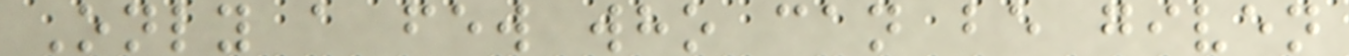Only a few who can be given
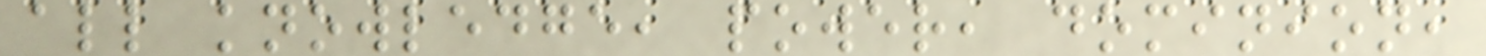all knowledge, power, dominion,
